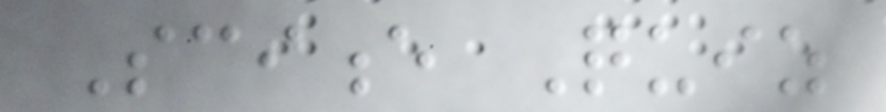Science Quiz
